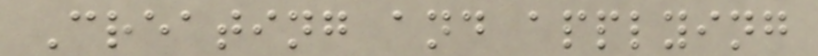Creating and applying
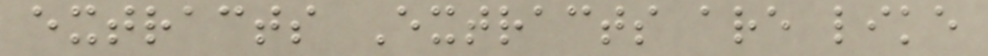extracts Extracts are like
